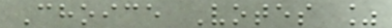Choice Votes %
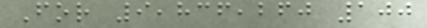For 9,836,260 100
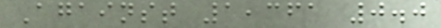Against 1,361 0.0
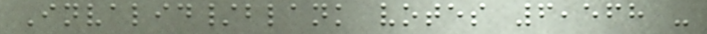Invalid/blank votes 6,568 -
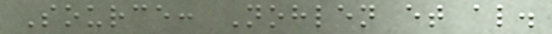Source: Nohlen et al.
